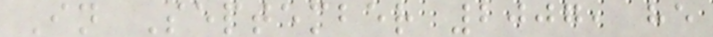In September 2007, he
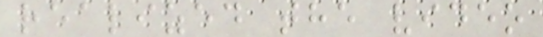realized the video
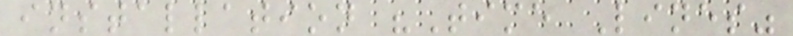installation "Time Lines"
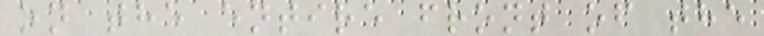on the entire front of the
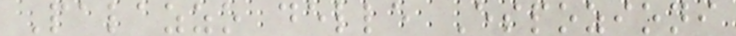Palazzo delle Espozioni
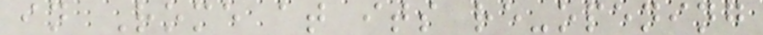in Rome at its re-opening
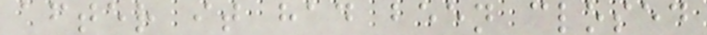after it had been closed
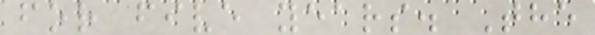for five years. The
